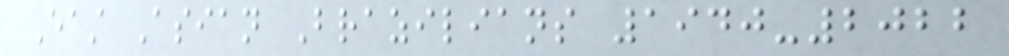East Asian Brazilians 1940-2022
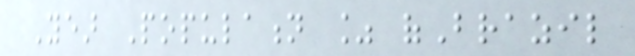Year Population % ofBrazil
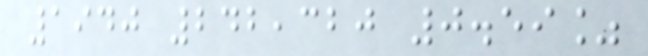1940 242,320 0.59%
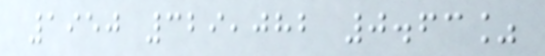1950 329,082 0.63%
